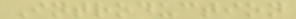Introduction
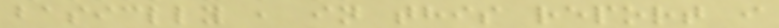basiclly , in this report i
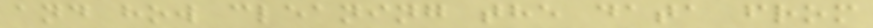and how cleaning the data from
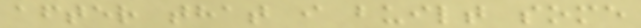after that i built some
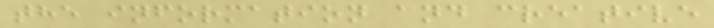the information and creative
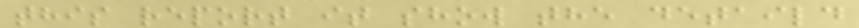this report it show the detaild
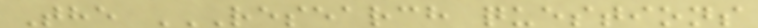The RESEARCH QUESTIONS
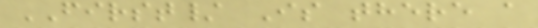FIRST/ Is there a
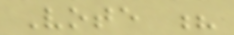Vote ?
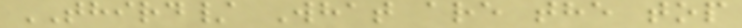THIRD/ What are the top
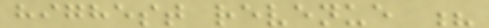highest revenue ?
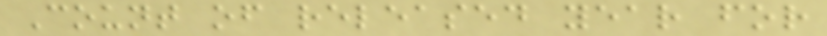Count of released year for
